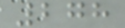278
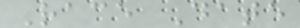Race Date
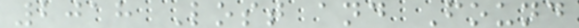2018 Lost and Found
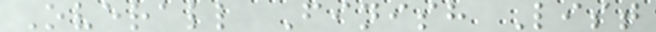Overall Finish List
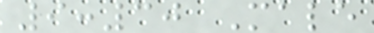9:30 Male
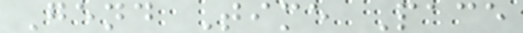Gend Time Pace
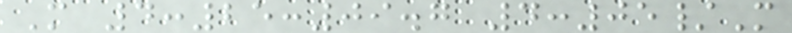M 4:25:09.7 4:05/M
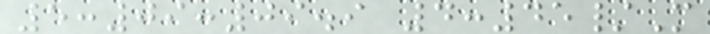5:09:09.9 4:45/M
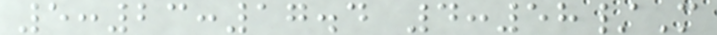5:23:17.4 4:58/M
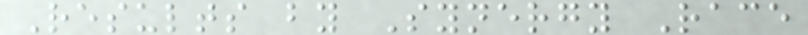Results by Synergy Race
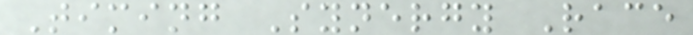Timing Synergy Race
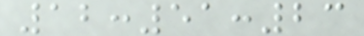12:51:23
